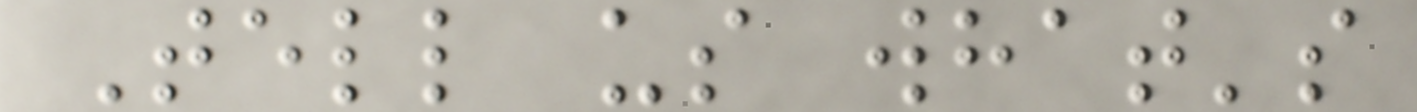Tell us what's
